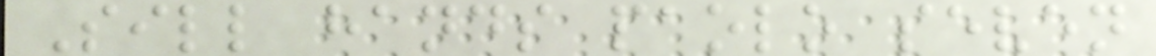Sill hands paolo seven
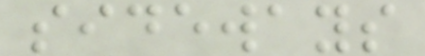sideways
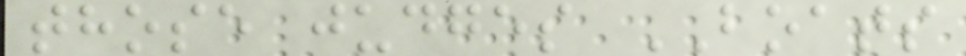those judges BOATS
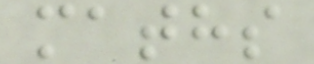maths
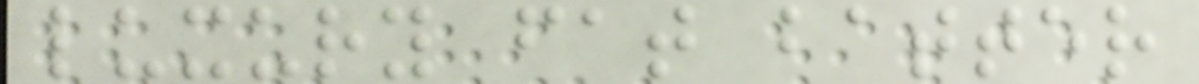luxury fat batter
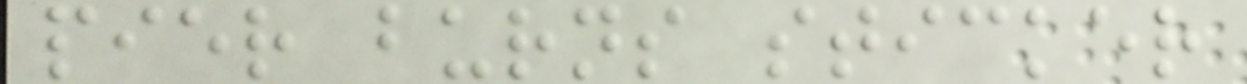pier burns sticker
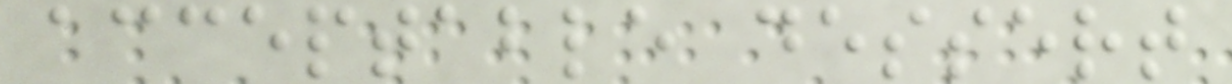acceptable dessert
